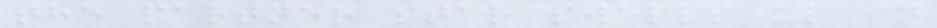the partner star swells up in
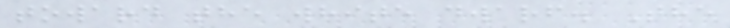toward the white dwarf. The
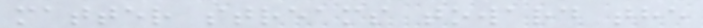matter streams toward the
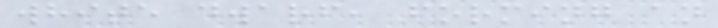white dwarf, forming an
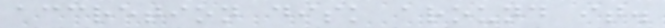accretion disk around it.
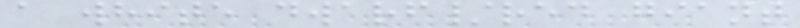a white dwarf/red giant
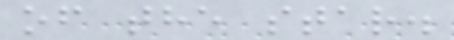of the star.
